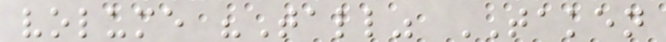volume "Tall" TAKEN
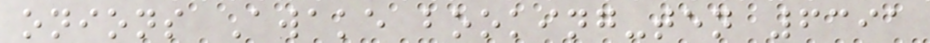onions Awake booking-ten 6391
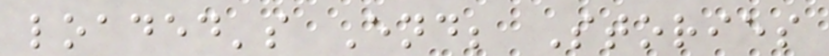loaded's End; Stories
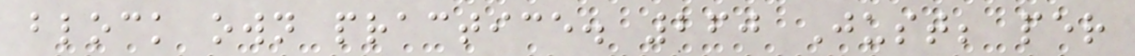block own practice. 260 Just; per
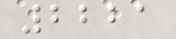2221
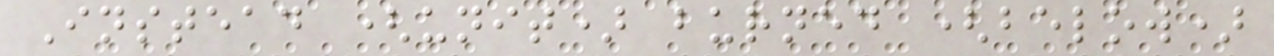Instead (unit) burned (below)
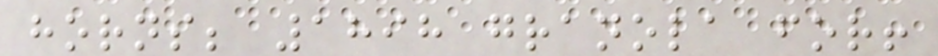horns; 1898 granola for!
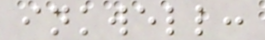inkwell:
